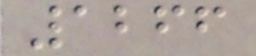1266
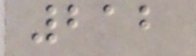212
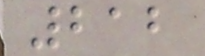212
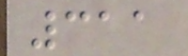311
